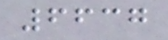6637
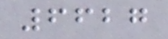6627
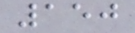150
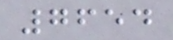7654
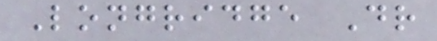Longridge Dr
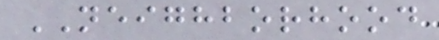NEIGHBORHOOD
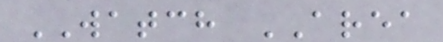WATCH AREA
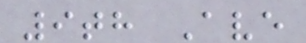9th Ave
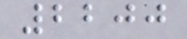2200
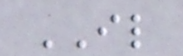IL
